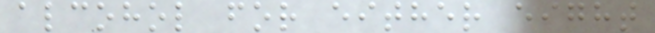alcohol for either eight
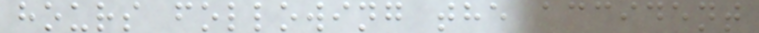hours following the accident
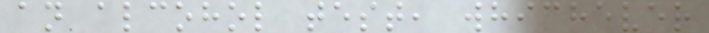an alcohol test, whichever
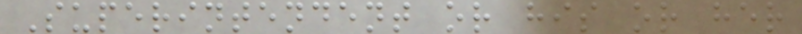Superintendent or his or her
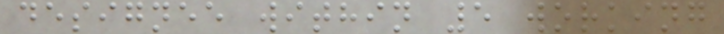designee within 5 working
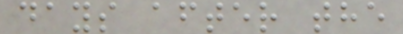days after the
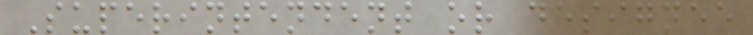Superintendent or designee
